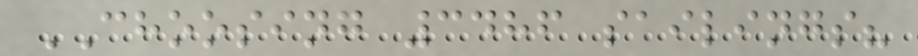CHOOSING 3486 sailings?
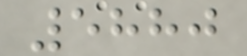5880
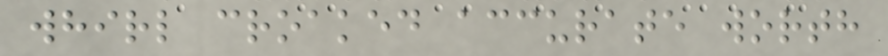whirl croaked accurate worth
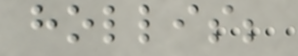hollis;
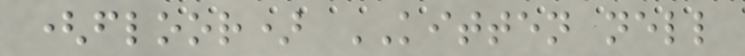(floor) KITTEN nell
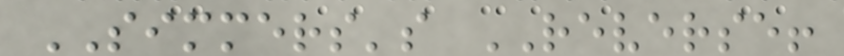SIMMERS's REVERSE!
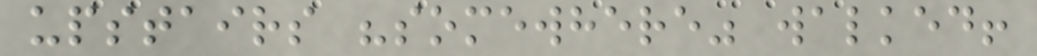upstairs "somewhere" walked!
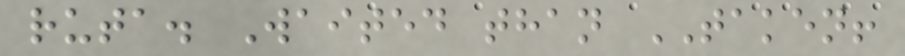ruta. Waited than TAKEN!
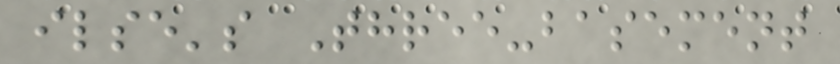ilse's Three-basement
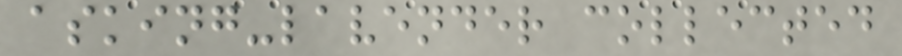asking-lavender collected
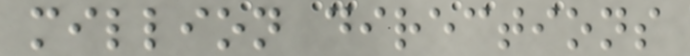million directions
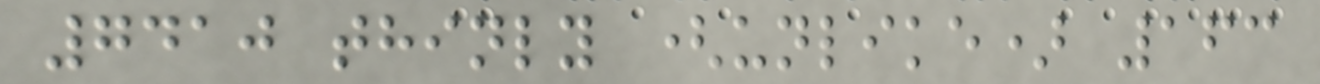7410 thinly (unlike) 163
